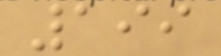199
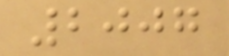2007
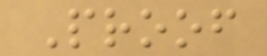Proof
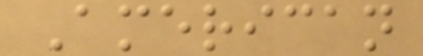American
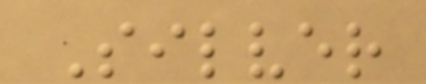Silver
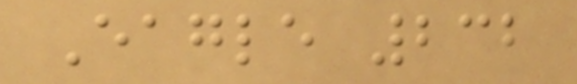Eagle 232
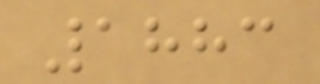1883
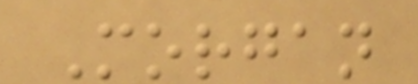Morgan
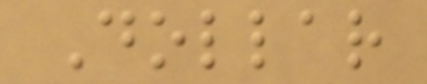Dollar
